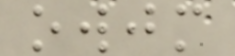owjm
